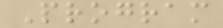Program
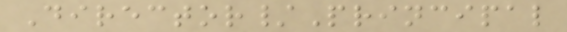Director/Principal
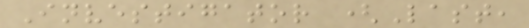Investigator (Last,
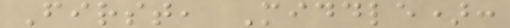First, Middle):
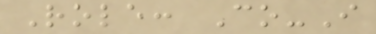Role: Co-I
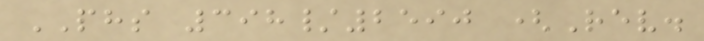PHS 398/2590 (Rev.
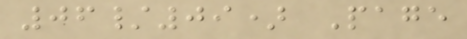06/09) Page
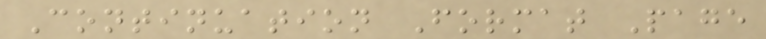Continuation Format Page
